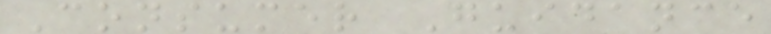Consumer Guidance
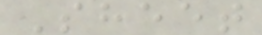Sheet
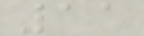11
